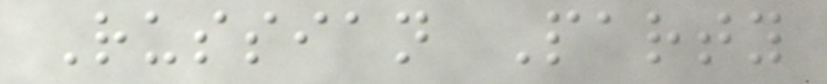Russian Party
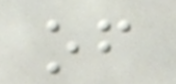of
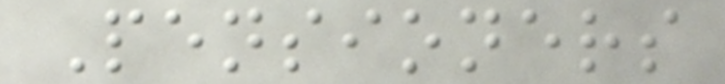Pensioners
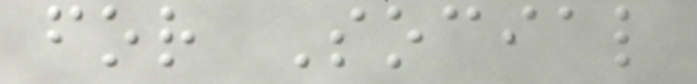for Social
